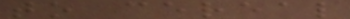to cereal
